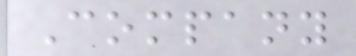Company
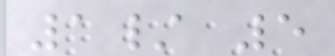1/ 5
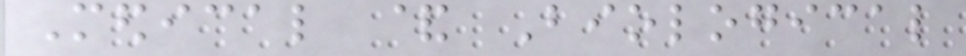Medical & Biological
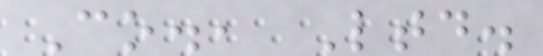Co., Ltd.
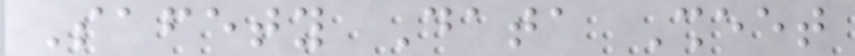Safety Data Sheet
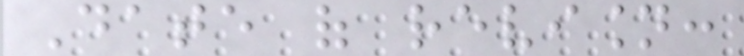Date of revision:
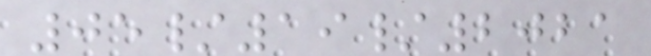05/19/2021
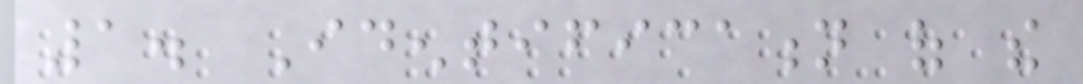1. Identification of the
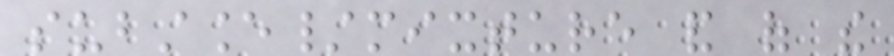substance/mixture and of the
